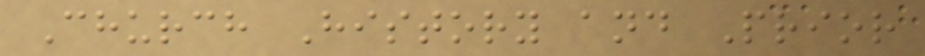Church History and Prior
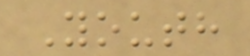Youth
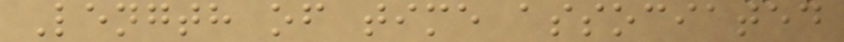Length of time associated
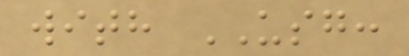with USG:
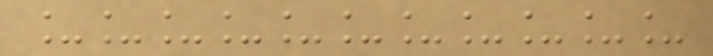___________
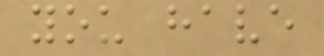you have
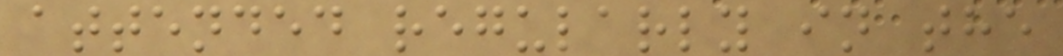attended regularly in the
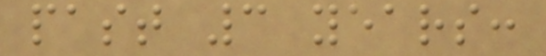past 3 years:
